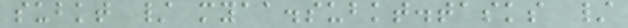subkt / myaa.subkt.tasks /
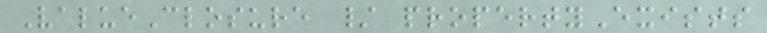ValueClosure / propertyExists
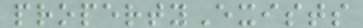propertyExists
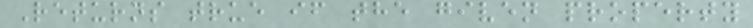Returns true if the given property
